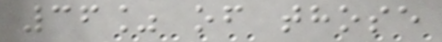36% of those
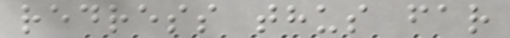redress thus far
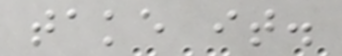take it.
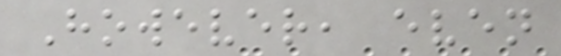However, even
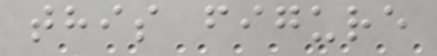this figure
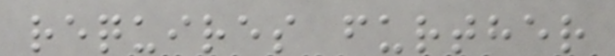requires further
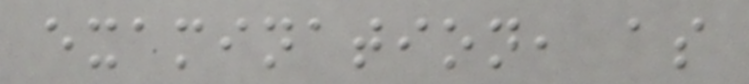examination, as
